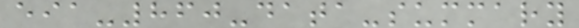eia-860-data-summary
